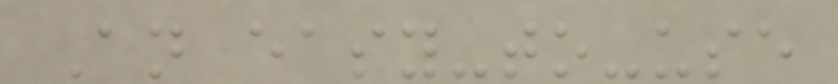An easy-to-use
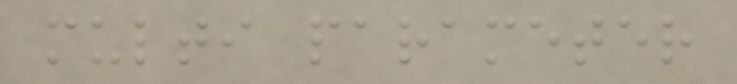multi parameter
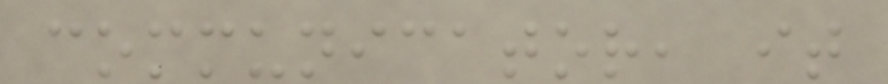communicator, it
